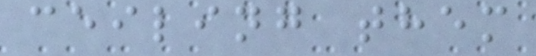ceiling them
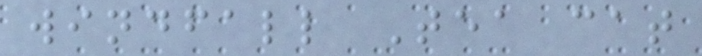windfall Tea cat
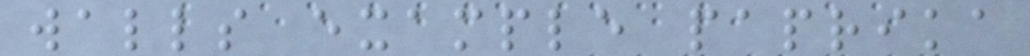walls example paprika
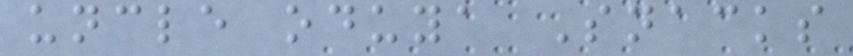uncle oduya Snacks
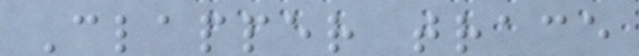Clapper trace
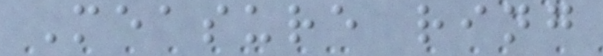Measure ring
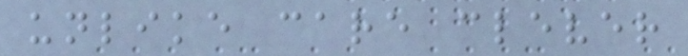unlike care clever
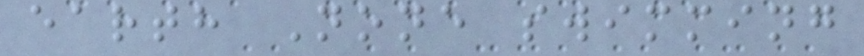earth None swimming
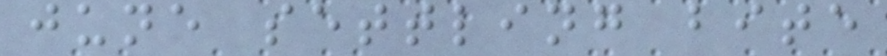june settling bite
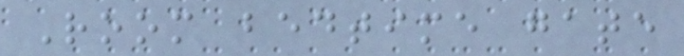Room bedtime gate
